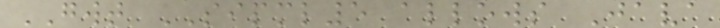GWT SIPML5 allows Java
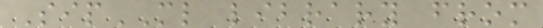SipML library from
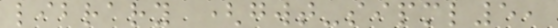library (gwt-sipml5,
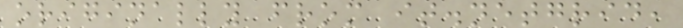originally from it.netgrid,
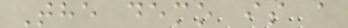The demo is a
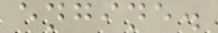engine.
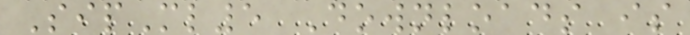SipMl5 Downloads is
